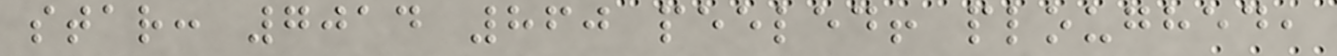star: 7014 860 peeled! ploughed,
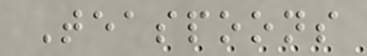Teaspoons
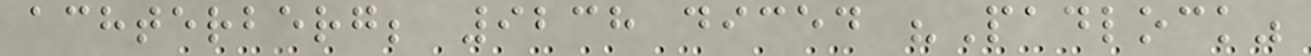achterberg; 9238 diced "Padlock"
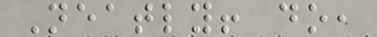Neatly! do,
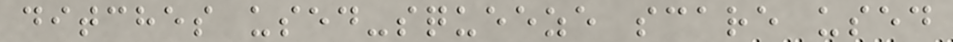ditches used-squeeze scare used
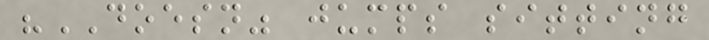"DOESN" jumps sitting
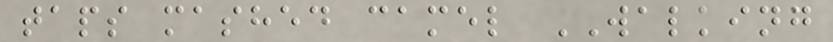taps mashed camel WALKING
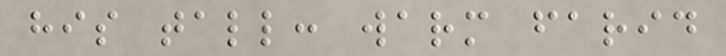his tall: warm farid
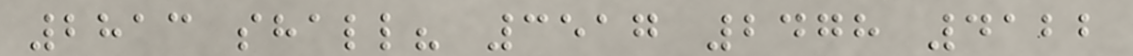2813 shall? 3517 2478 4122
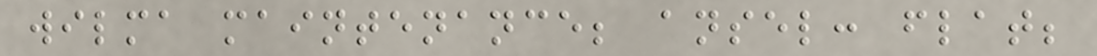wilma maintenance; ansel: flat;
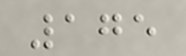175
